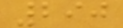290
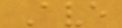Ave
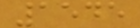1545
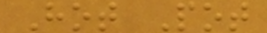Hot Pot
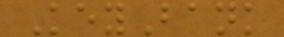KeyBank
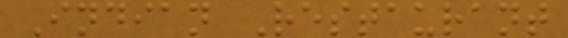Indian Restaurant
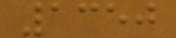1350
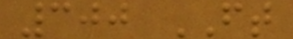300 FT
